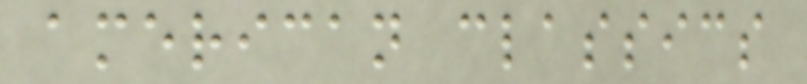american classics
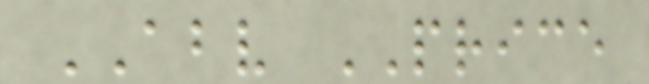ABV PRICE
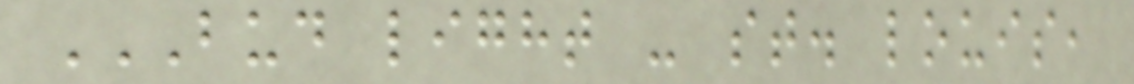BUD LIGHT - ST. LOUIS,
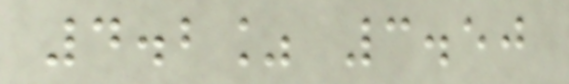4.2% 3.50
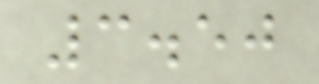3.50
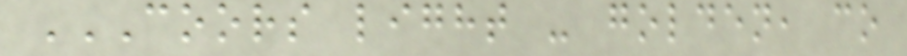COORS LIGHT - GOLDEN, CO
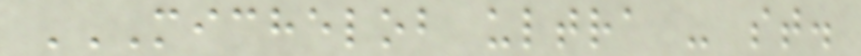MICHELOB ULTRA - ST.
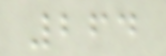264
